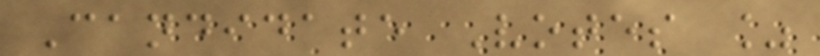Candidate Votes %
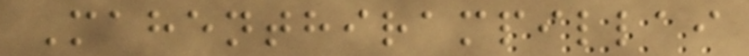Mahenthirampillai
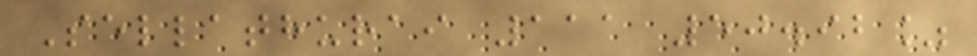Sellathurai 111 50.92%
